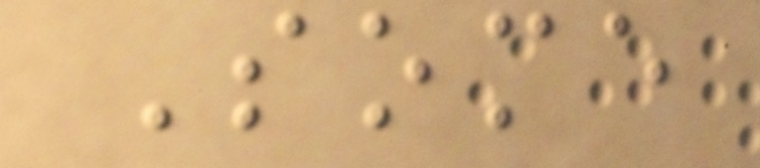Some
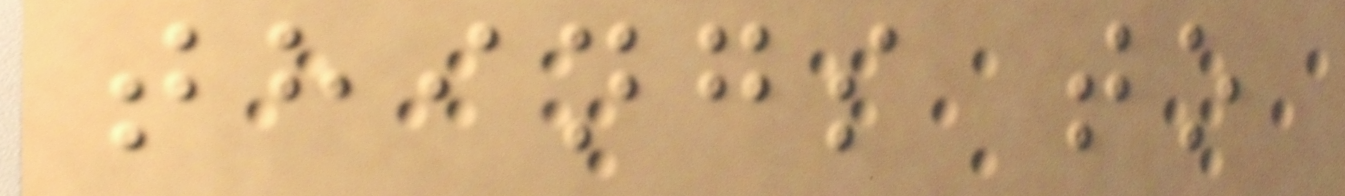things to
